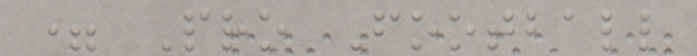= Pro Football
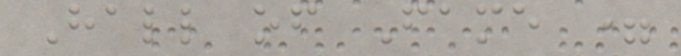Hall of Fame =
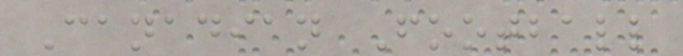Canadian Football
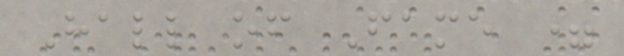Hall of Fame =
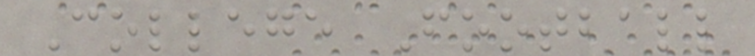College Football
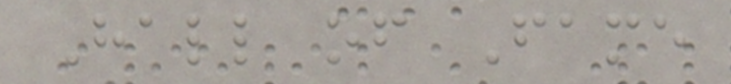Hall of Fame
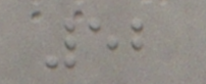52
